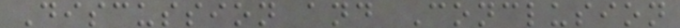Discussion and Conclusion
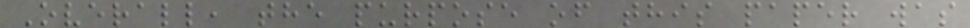Overall, the purpose of this paper was
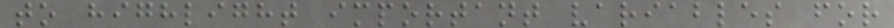to highlight important variables for
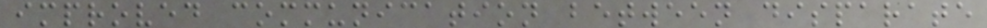improved communication between disparate
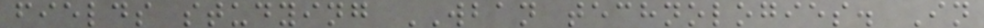fields studying WBAN technologies. In
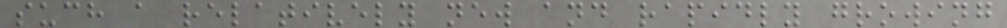such a relatively new and rapidly growing
